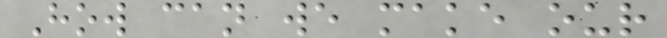How can we make our
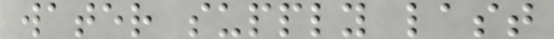water supply last
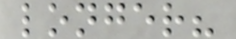longer?
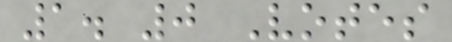1. 0 Votes
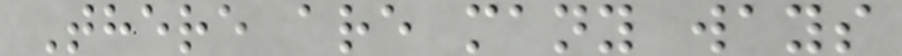There are many ways
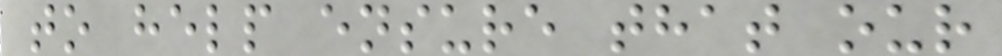to help ensure that our
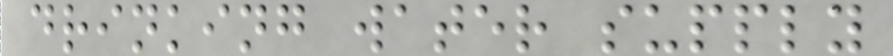drinking water supply
